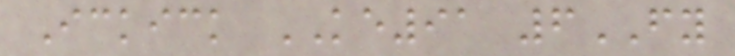Ickick KE91 6FY
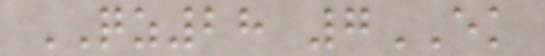QZ28 7EK
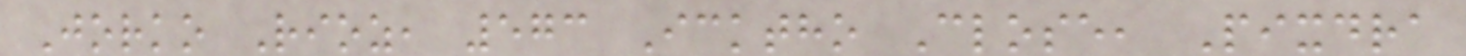Jorko Rioz, 573 Icktho Close, Pixdra
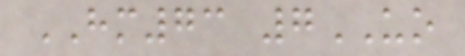HM73 7UO
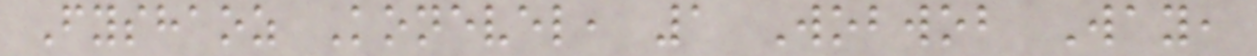Fyshaoz Konevel, 1 Wobwob Way,
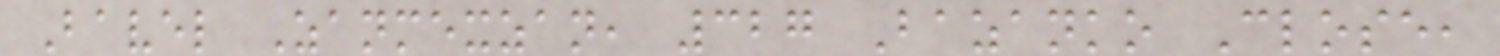Bavel Zanmexzan, 327 Bazanko Close,
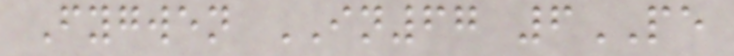Fygwen IN67 6PE
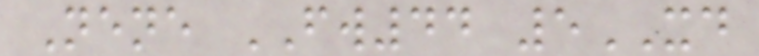Nene FW44 5XD
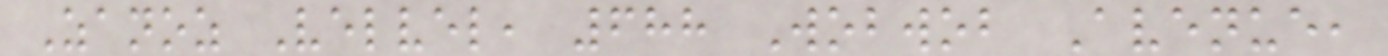Zanoz Velvel, 688 Wobwob Avenue,
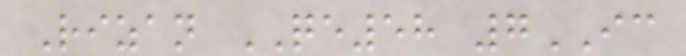Rizan QE58 7IC
